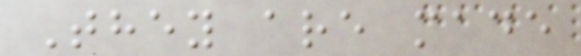They are made
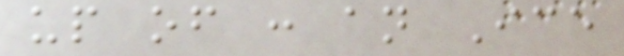up of : an Ice
